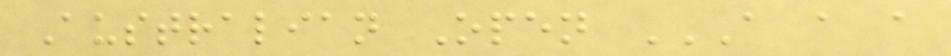Australian Open A A A
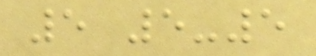5 5-5
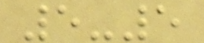5-5
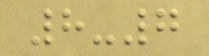8-7
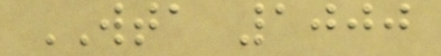WTA 1000
